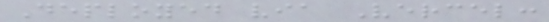Deployed via Vercel:
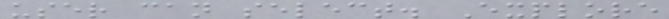user can select. Explore
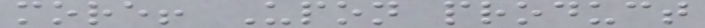more! Upon product
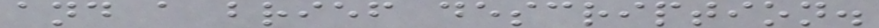and a brief description.
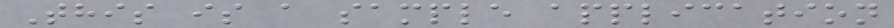This is a sample application
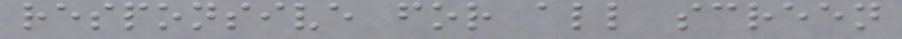responsive for all screen
